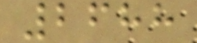2688
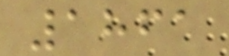1861
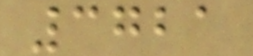3721
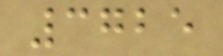3725
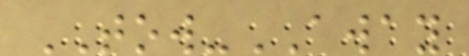TOW-AWAY
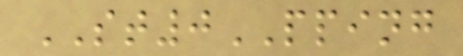ST0PPING
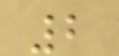2
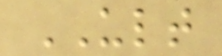ULT
